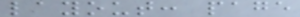layout: page
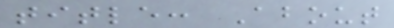title: About
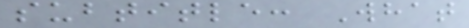subtitle: What
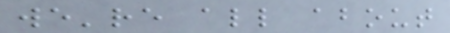we're all about
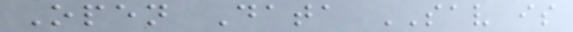Open Data SAV is
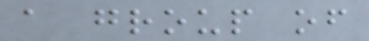a group of
